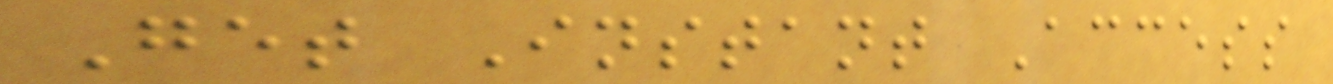Get Instant Access
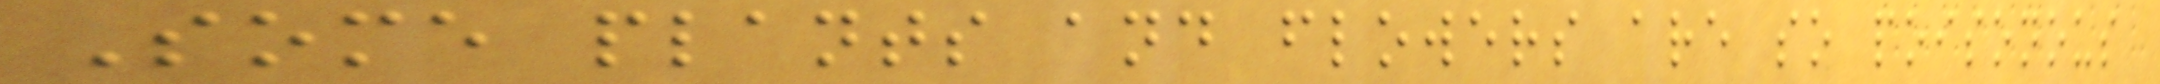Some plants and flowers are so poisonous
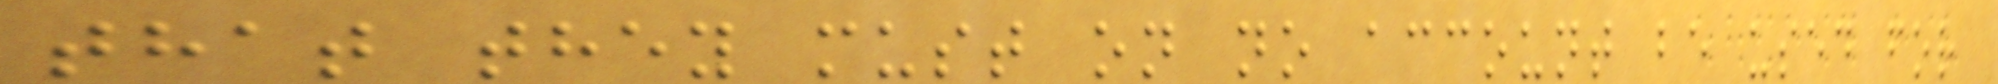that they must on no account be used for
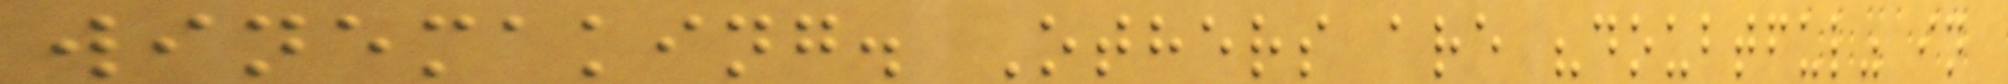winemaking. Others are "doubtful" in
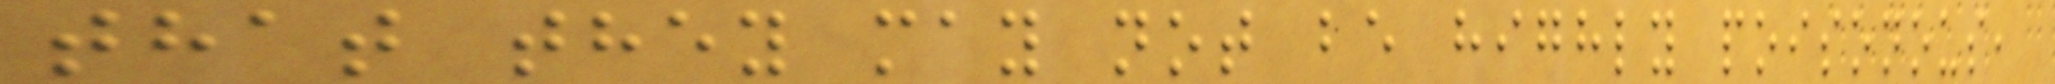that they may not be highly poisonous,
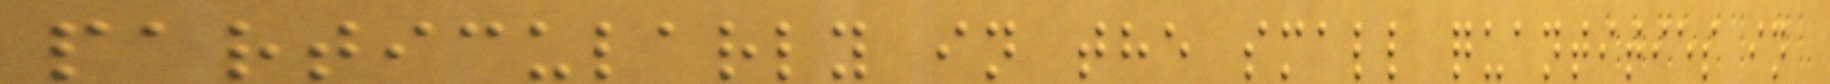particularly in the small quantities in
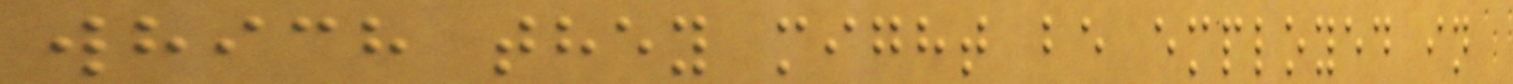which they might be employed in
